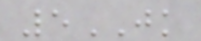5JK
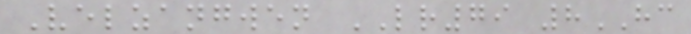Velzangwen LR79 8HC
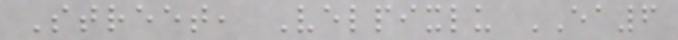Street, Velpixlu EA6
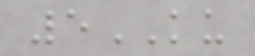5KU
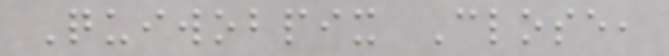Quiwobpix Close,
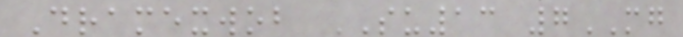Dramexwob SU13 7MG
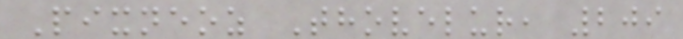Pixneoz Thovelur, 209
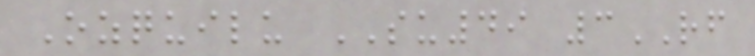Ozquilu SU49 3RF
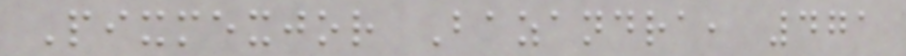Pixmexjor Bazandra, 471
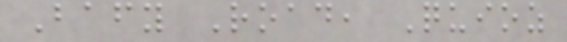Bafy Road, Quioz
